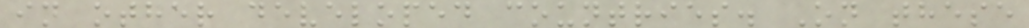in other developed countries. On these
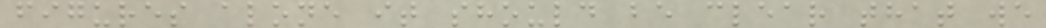figures alone it should be clear that we
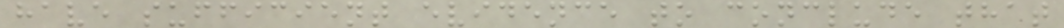have sufficient evidence to conclude that
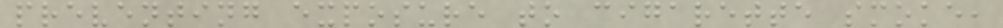preventing exposure to cigarette smoke,
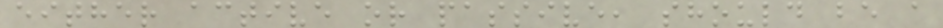either active or passive, should be a
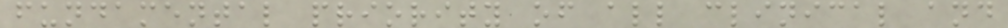fundamental priority of all clinical and
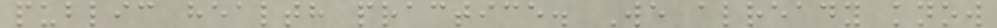public health practice. We already know
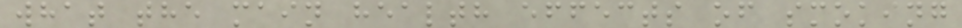what the main health effects of smoking
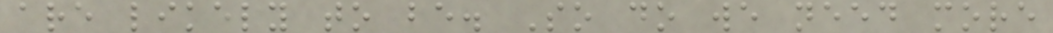are likely to be. So do we need more
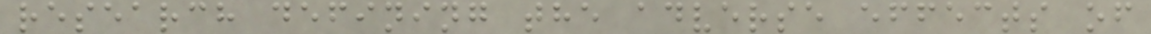research defining the adverse effects of
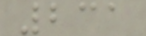231
